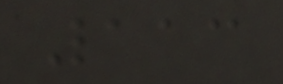113
